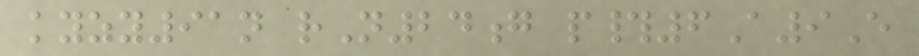kyzy91n rN24g p#6A9E
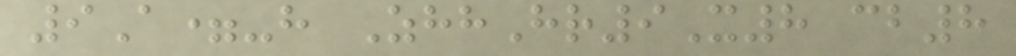9A=-h ZhhHr9X8 cb8
